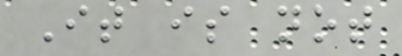It is not
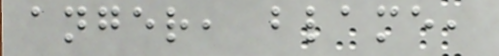anger, blame,
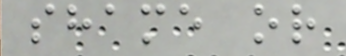shame or
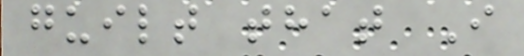guilt that I
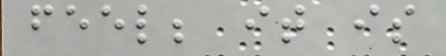feel; it is
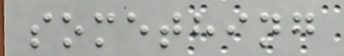something
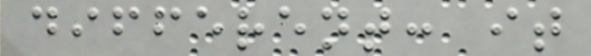different: it
